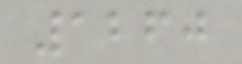1260
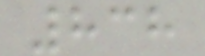838
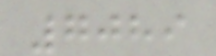7089
